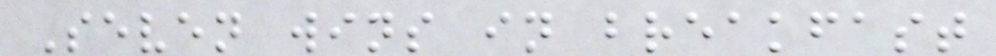Seven wins in breakfast
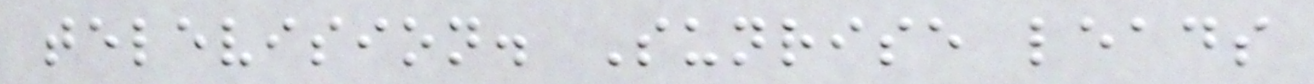television. Sunrise leads
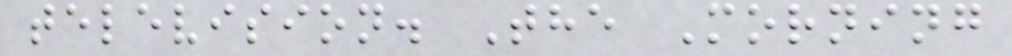television. The Morning
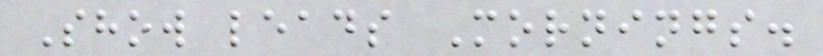Show leads Mornings.
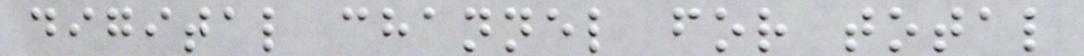digital channel for total
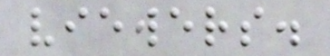viewers.
